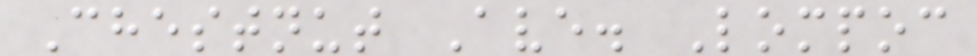Chestnut Ave. Lompoc
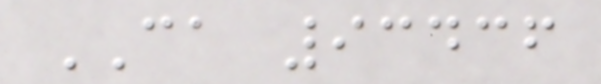CA 93436
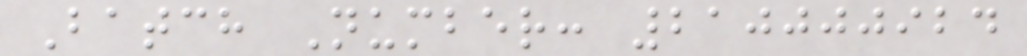Batch Number: 210000924
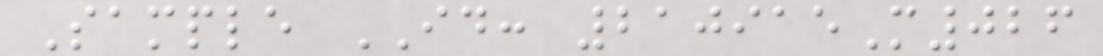Sample ID: 210915M026
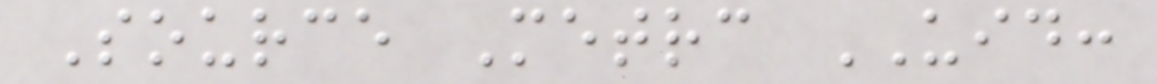Source Metrc UID:
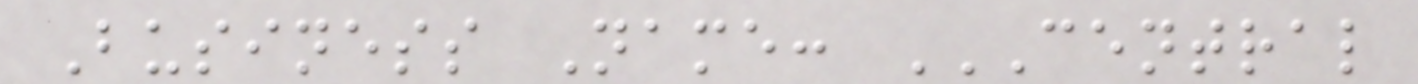Business Name: CENTRAL
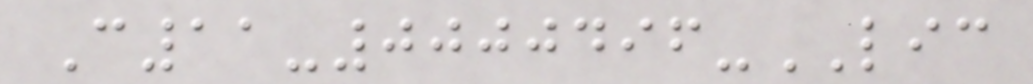C11-0000496-LIC
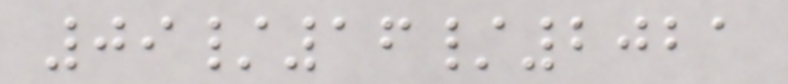09/16/2021
